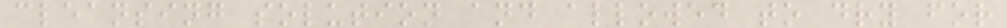cleansing solution and allowed to dry for
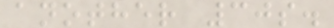another 30s.
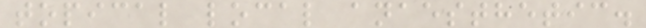topical local anaesthetic.
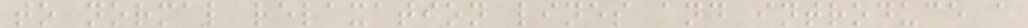to normal relaxation lines and introduce a
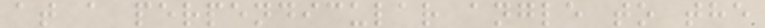at a perpendicular angle to the
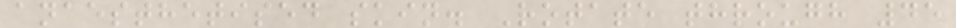anaesthetised skin. Rotate through 45
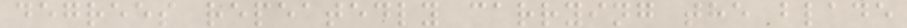degrees repeatedly carrying the blade
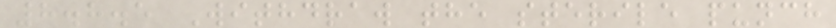8.8.5 Withdraw the sterile punch
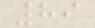89
